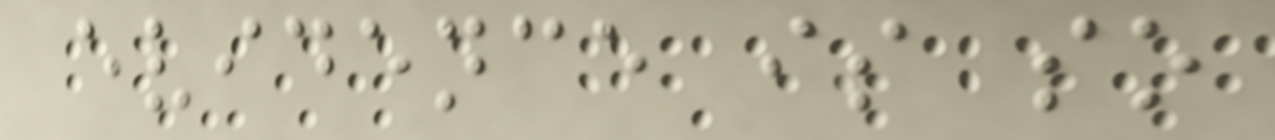evidence is so
